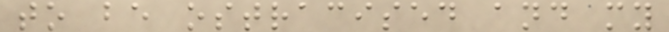to be ostracised and my
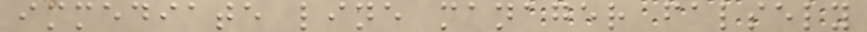immediate line manager falsely
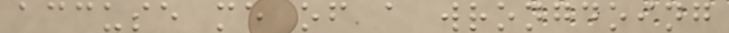accuse me of a wrongdoing
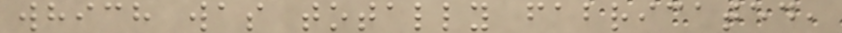which was totally fabricated,
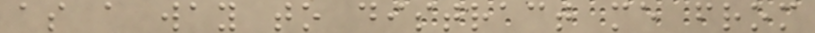as a way to distract me from
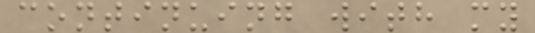continuing with my
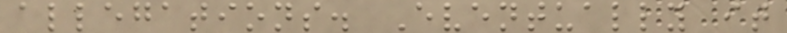allegations. Eventually it
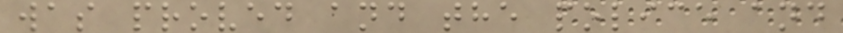was proved and the police and
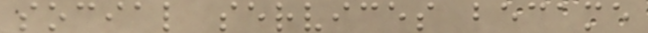social services became
